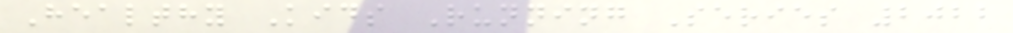Healthy Kids Running Series 2022
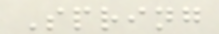Spring
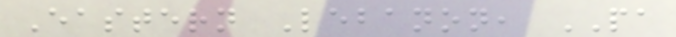Eastern Lebanon, PA
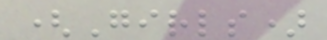(Girls)
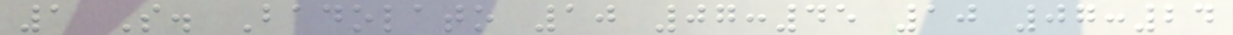1 S. Badolato 10 07:45 10 07:24
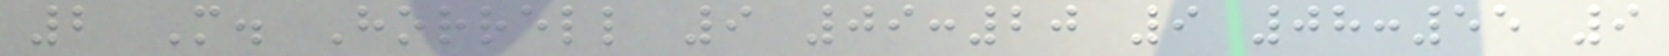2 M. Horrell 9 09:20 9 08:55 9
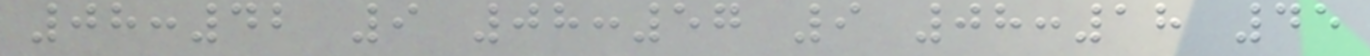08:42 9 08:57 9 08:18 45
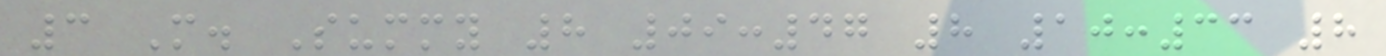3 M. Summy 8 09:47 8 10:33 8
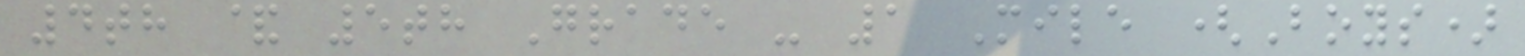4th & 5th Grade - 1 Mile (Boys)
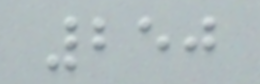250
